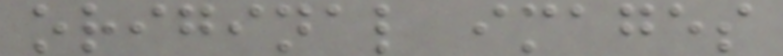original images
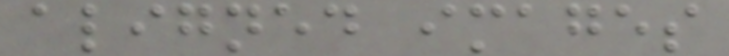aligned images
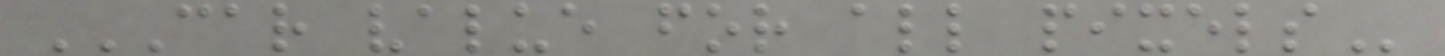CAR VALUE FOR ALL PIXELS
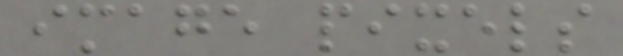image pixels
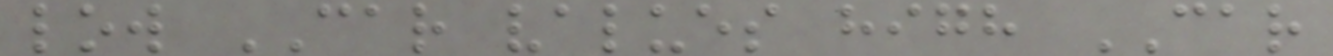low CAR values high CAR
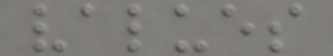values
